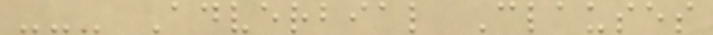--- Adverbial Clauses
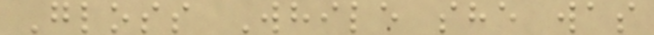Gloss While she was
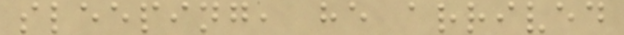sleeping, he arrived
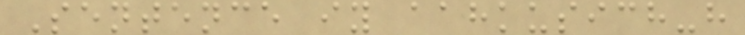Sentence iy aahkusich-h
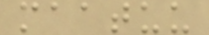maatuu
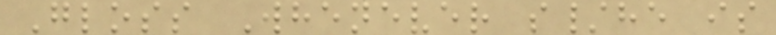Gloss Whenever s/he is
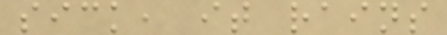sick, it rains
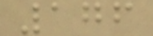176
